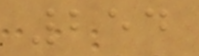254
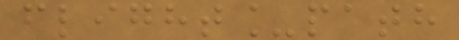flight_path
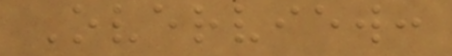Overview:
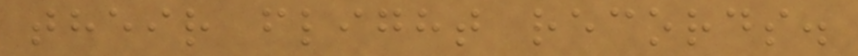their flight records.
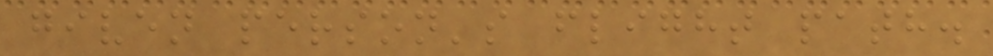given person's flight path.
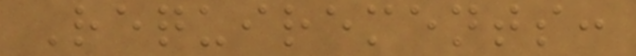Requirements:
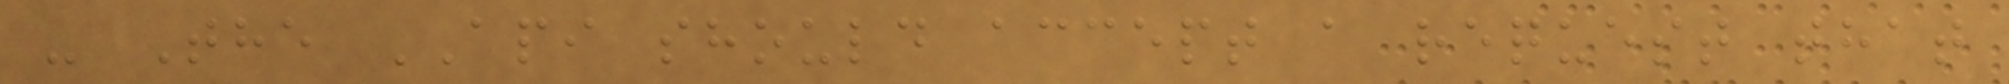- The API should accept a request that
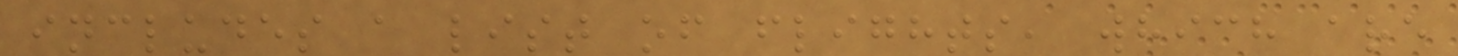includes a list of flights, which are
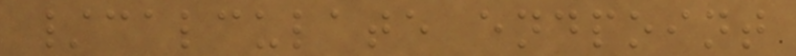/calculate endpoint
